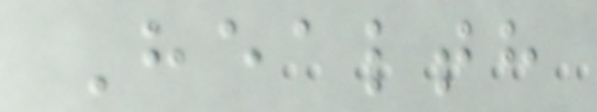Health
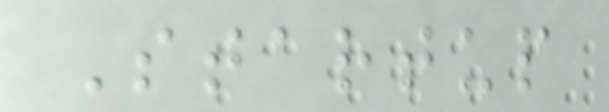Startup
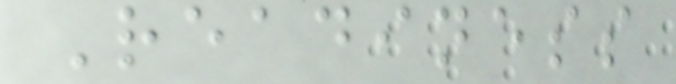Readiness
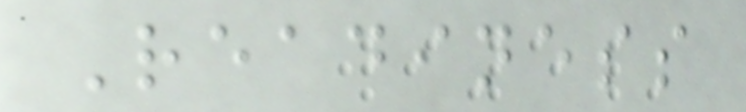Readiness
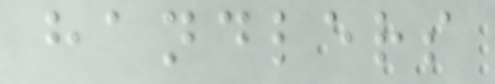handlers
